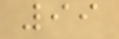99
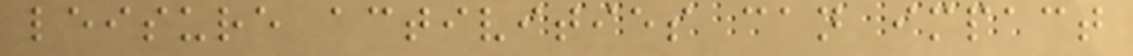leisure activities can impact
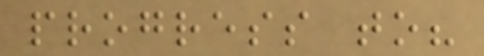progress to?
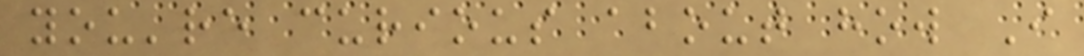you're curious about how I
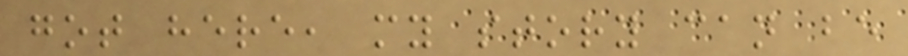got here, my story can be
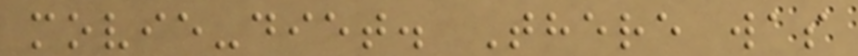movie-diet. There was
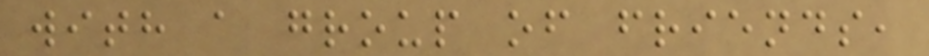with a group of friends,
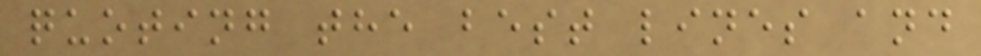quoting the best lines and
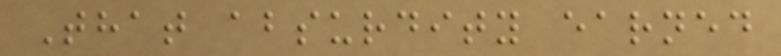That absurdity earned
